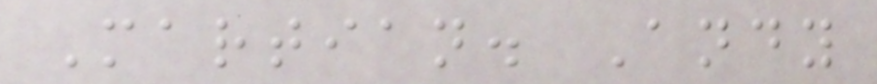Martian. Andy
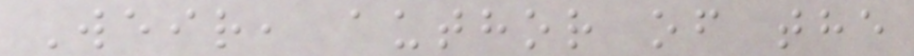Weir, author of the
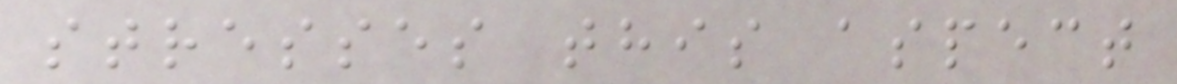stresses this aspect
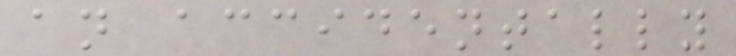an accidentally
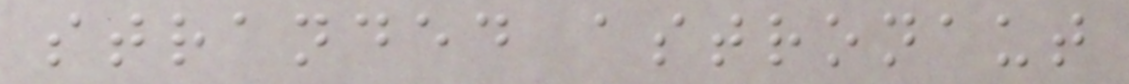stranded astronaut
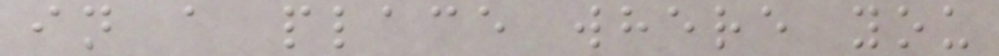in a place where you
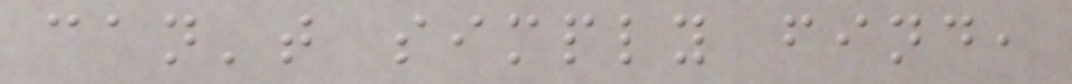can't simply find,
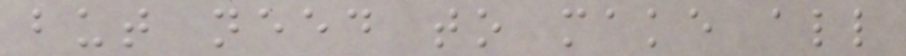but need to make all
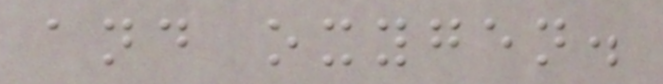and oxygen.
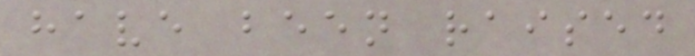have been raised
